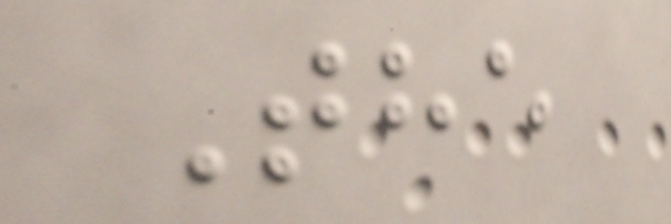The
